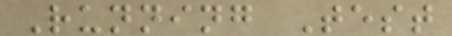Running Test
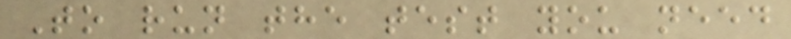To run the test you need
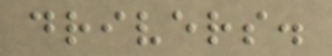drivers.
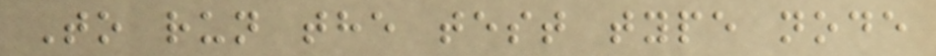To run the test type node
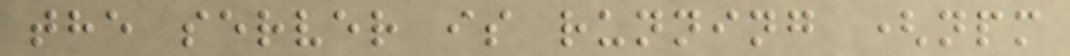the server is running (npm
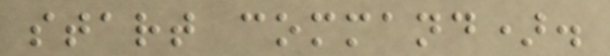start command).
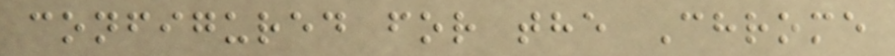configured for the Chrome
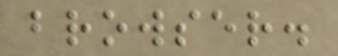browser.
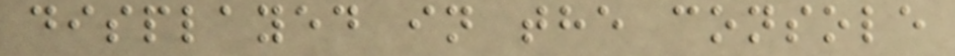displayed in the console
